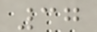37
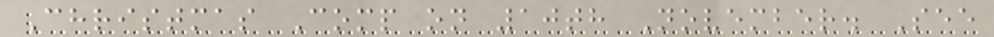Christmas Comp on 10th November. See
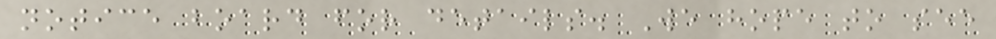notice board for details. We hope to see
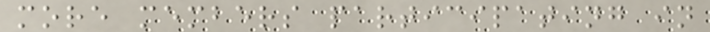more members participating in
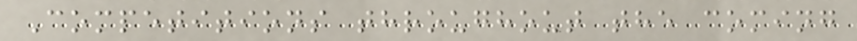Competitions throughout the coming
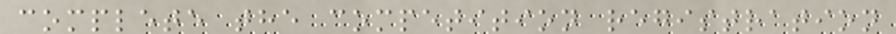complete the competition registration
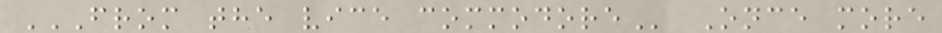FROM THE VICE COMMODORE Once more
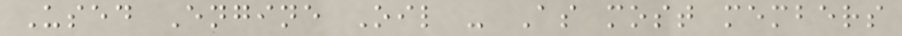Used Engine Oil - As most members
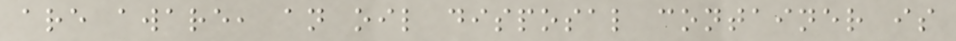are aware, an oil disposal container is
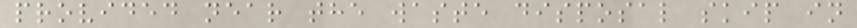provided near the waste disposal skip in
